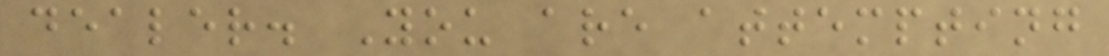dealer. You are attempting
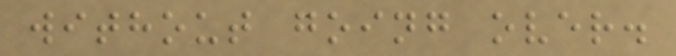without going over.
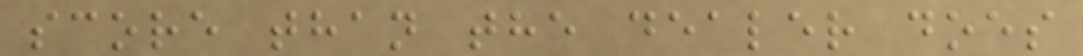score than the dealer does
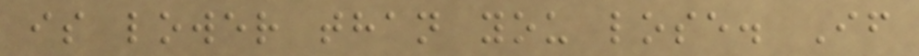is lower than you lose. If
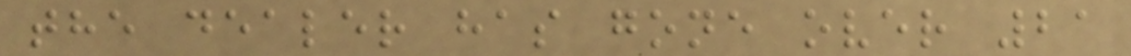the dealer has gone over 21
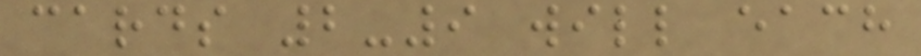cards 2-9 will each
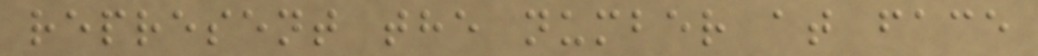represent the number at face
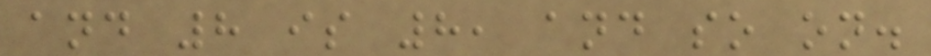and 8 is 8, and so on.
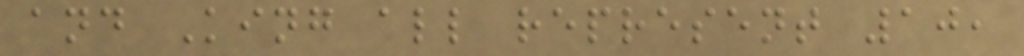and King all represent 10,
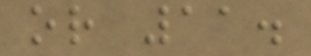or 11.
